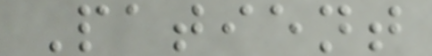Patient
